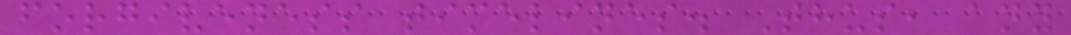forgiveness timelines. Thus, any
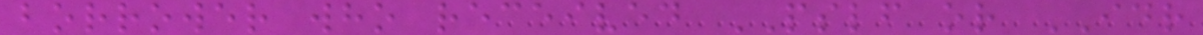borrower who received PSLF or IDR
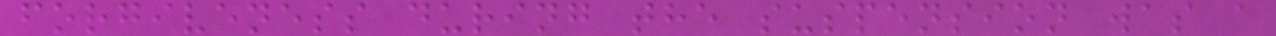forgiveness during the suspension was a
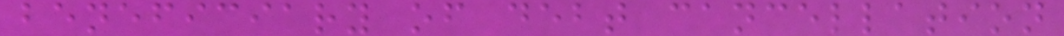beneficiary of debt cancellation
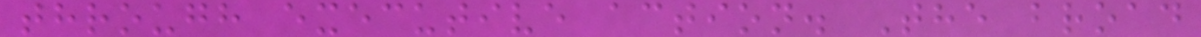through executive action. The broad
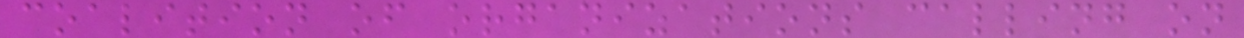coalition of organizations calling on
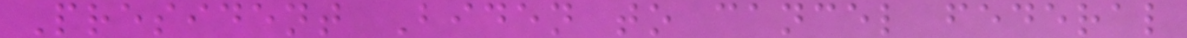President Biden to cancel federal
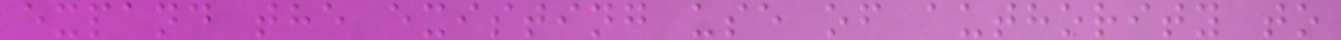expand the existing use of authority to
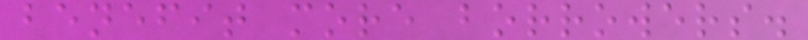benefit more borrowers.
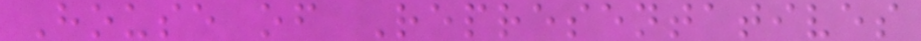House of Representatives
